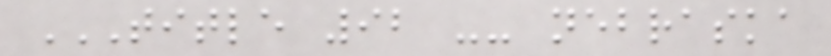TITLE 92 -- NEBRASKA
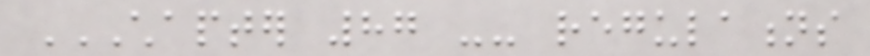CHAPTER 87 -- REGULATIONS
